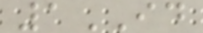1ID
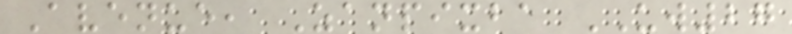Avenue, Zanpixba UW27
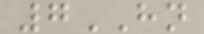7HN
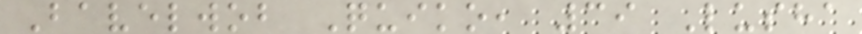Bavelwob Quiko, 39 Lusha
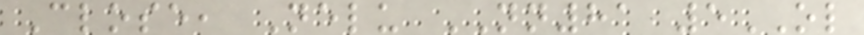Close, Nelu NN81 5OL
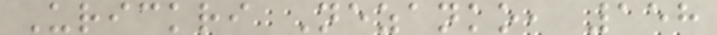Urickri Nezanko, 158
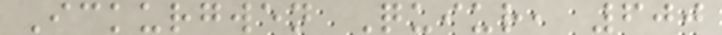Ickurgwen Quiur, 600
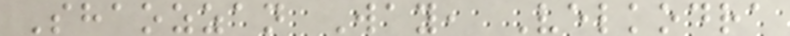Shaozzan Way, Velkodra
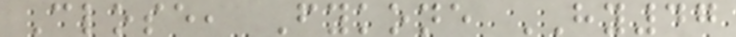Close, Fykone HY47
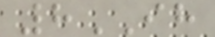8IH
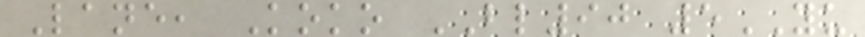Lane, Koko BL90 5YU
